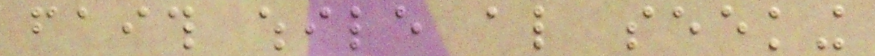faith while also seeking
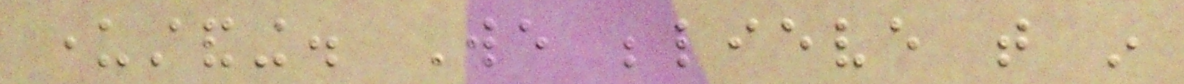understanding. We believe that in
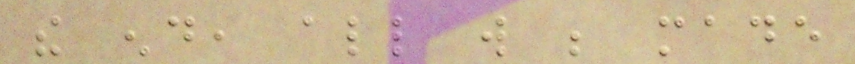the end, all will be made
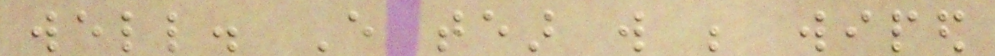well. Every tear will be wiped
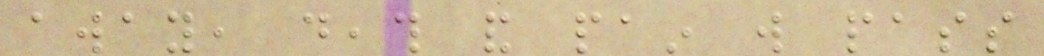away, death and pain will pass
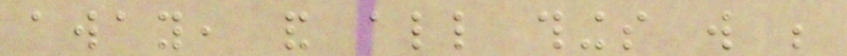away, and all things will be
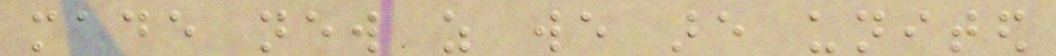made new as we are united
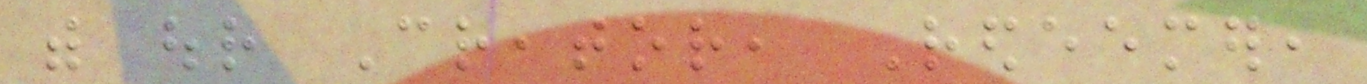with our Creator, Redeemer,
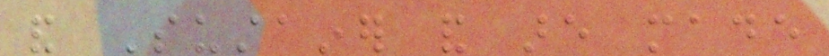and Sustainer and are made
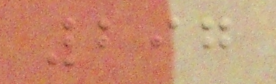297
